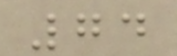74
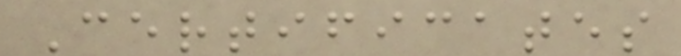Certificates
